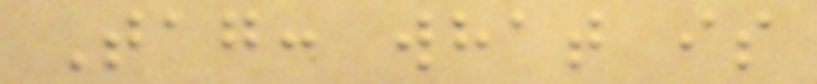Tag: what is
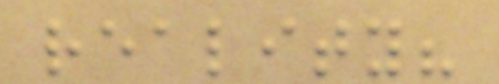reality?
